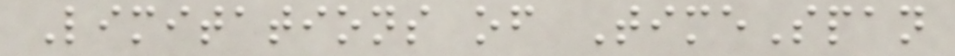Limitations of TimeSpan
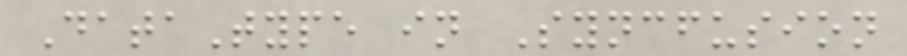DataType in Syncfusion
